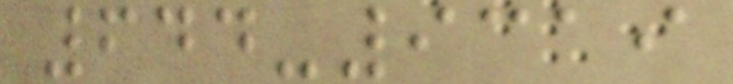644-9319
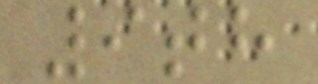9th
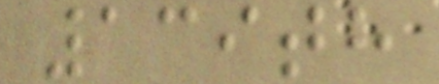139th
